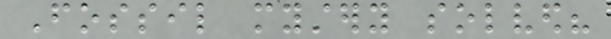Fossil mystery solved?
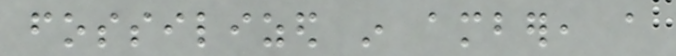fossilized in amber, a
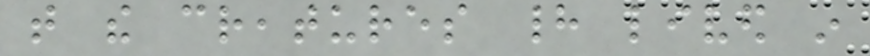that the creatures had lived in
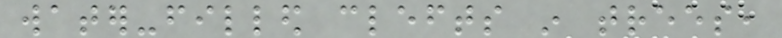water-filled clefts in trees,
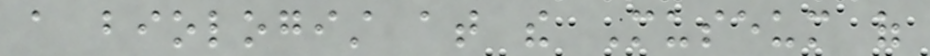a biologist at the Museum of
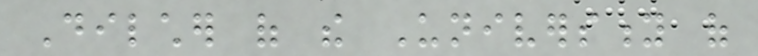Dilcher of the University of
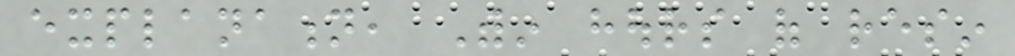explanation, Within hours of resin
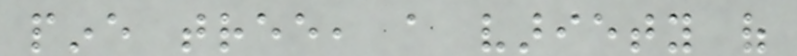pine tree, a variety of
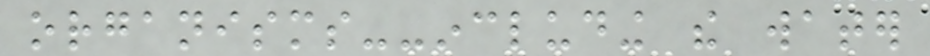organisms--including the water
